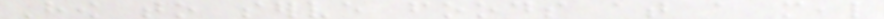How to serve foods at a meal
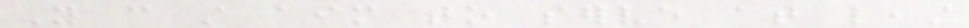You can still aim to serve at least
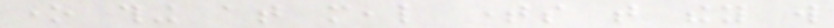one thing at meal times that they will
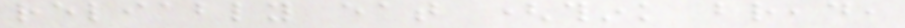reliably eat (think bread,
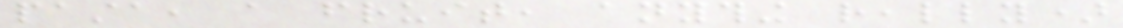pasta, a fruit, anything really)
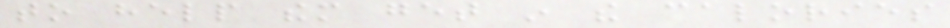to help them get in the calories
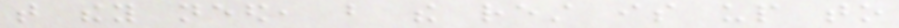that they need, but the rest is up to
